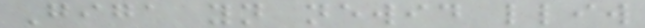Giga yn newid lliw
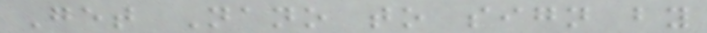Get Nano to sign by
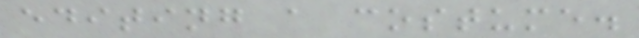editing a costume.
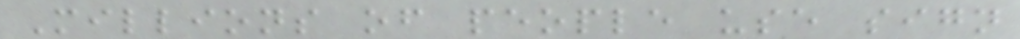Millions of people use sign
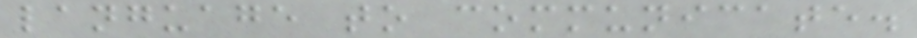language to communicate.
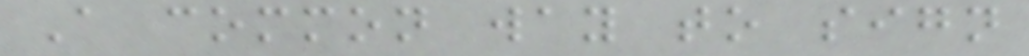A common way to sign
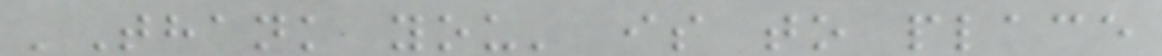'Thank you' is to place
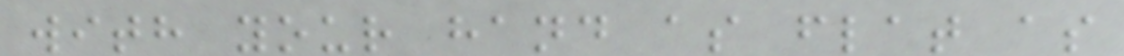with your hand as flat as
